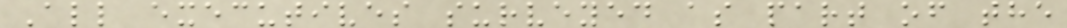All executives surveyed as part of the
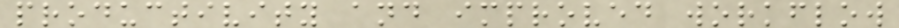productivity and improved workflow
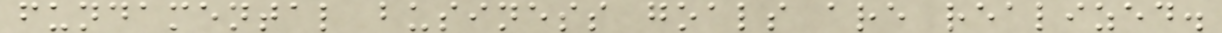fundamental business goals are realized.
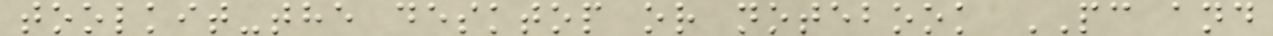toolkit-the desktop or notebook PC and
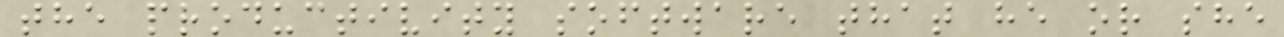the productivity software that he or she
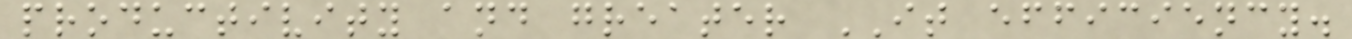productivity and greater IT efficiency.
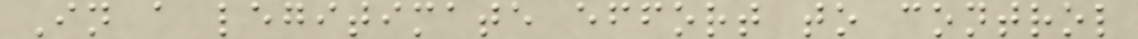In a legitimate effort to control
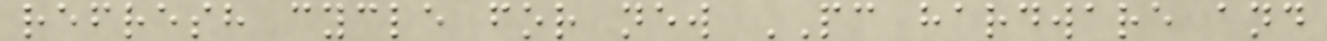refresh cycle for new PC hardware and
